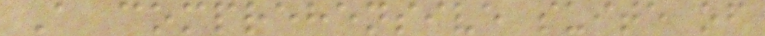A comprehensive suite of
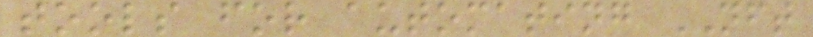tools for automating NFT
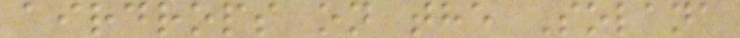airdrops on the Solana
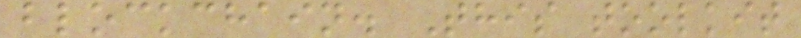blockchain. This toolkit
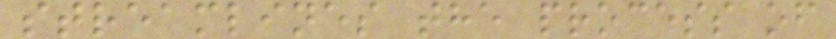streamlines the process of
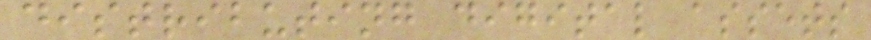distributing digital assets
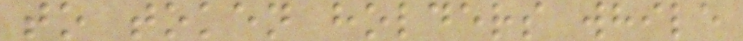to token holders while
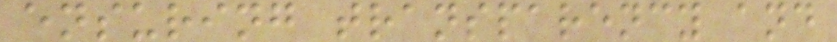ensuring transparency and
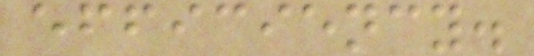efficiency.
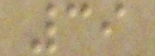39
